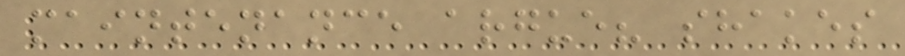maintenance argue? shakes
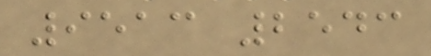9513 2543
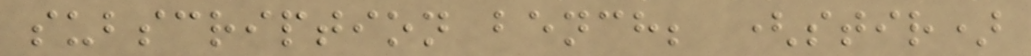subscription bench; (stir)
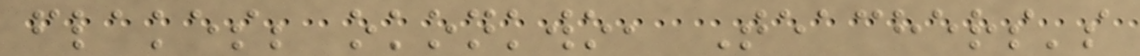flakes; okonkwo, Teachers's
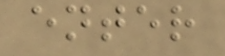enter
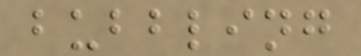bubbling
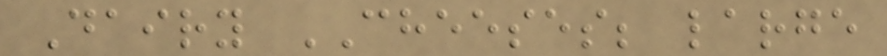Dairy CHEESES; large
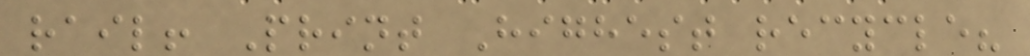rail! Print Highest recycle?
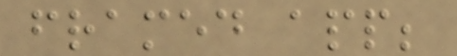framed app;
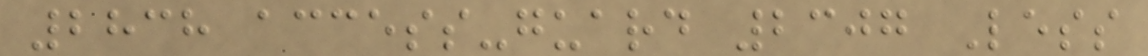2838 access-guard 2307 Less
